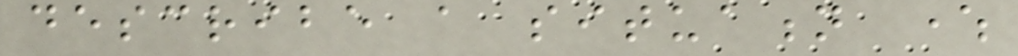describe a situation where
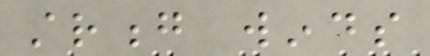strong winds
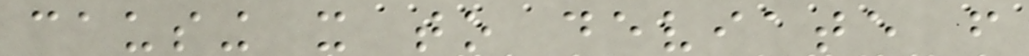causing it to deviate from
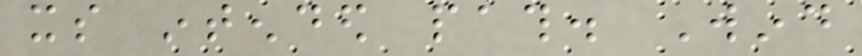its intended path. Wind
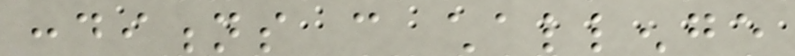conditions can challenge
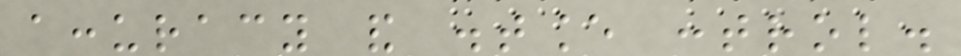accuracy and distance control.
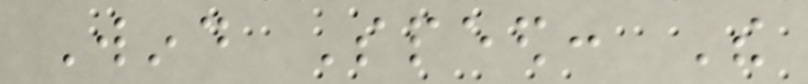Wind Speed: The
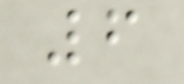6
